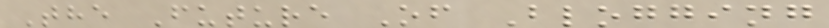The Future Of Blogging
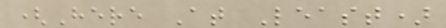(Here At Least)
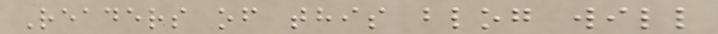Readers of this blog will
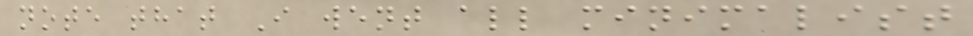note that I went all minimalist
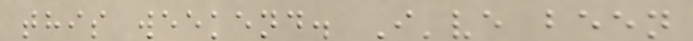this weekend. I've been
